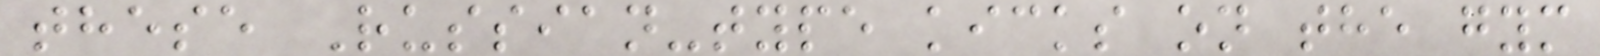these Russian-type kicks on the gym
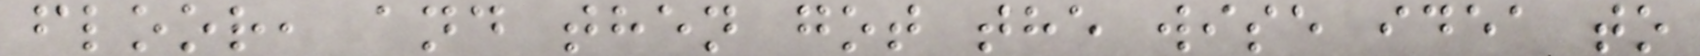floor, and then got the wise idea to
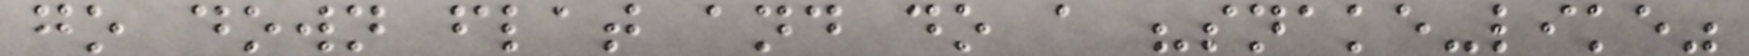go down flat and do a "snake-like"
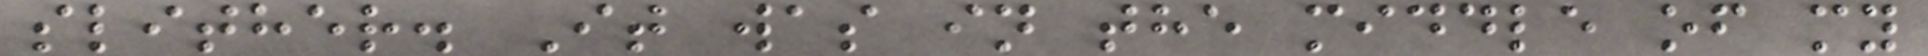slither. It was in the middle of my
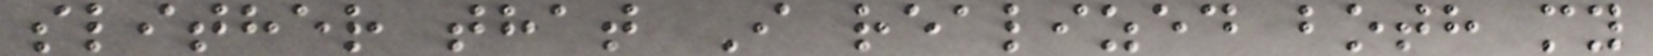slither that I realized both my
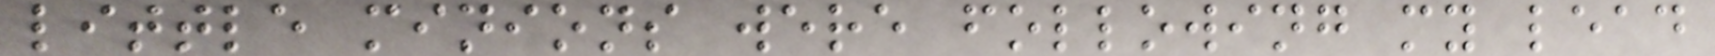little minions were following my lead
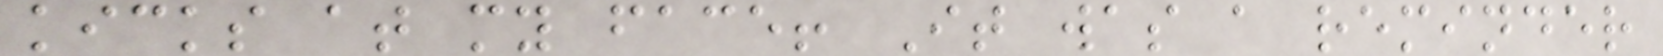kicks at my face! It was a reminder
